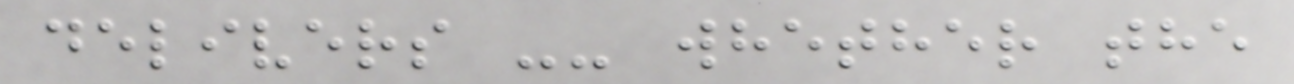delivers -- whether the
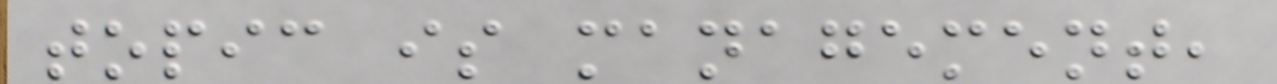topic is management,
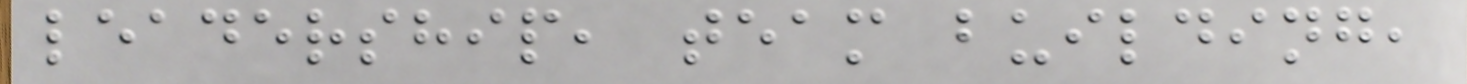leadership, team building,
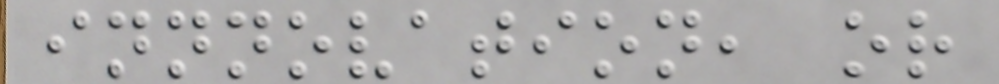innnovation, or
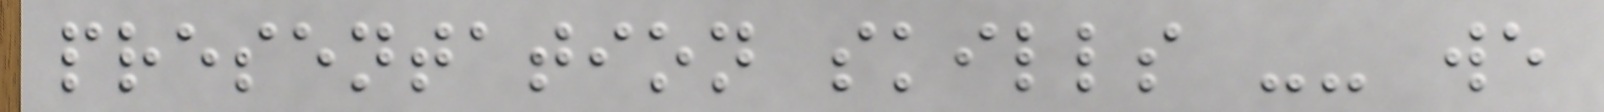presentation skills -- we
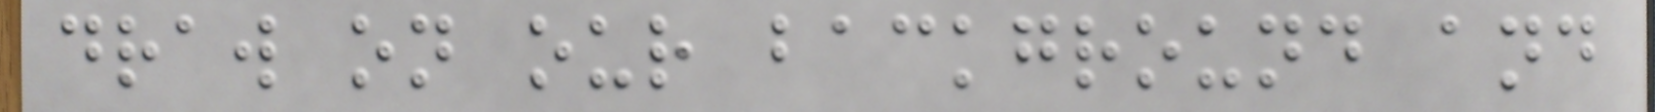draw on our background and
